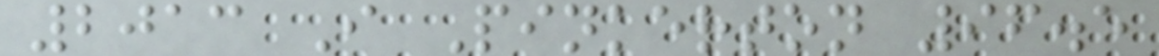2013 I Pinkerton 96.5
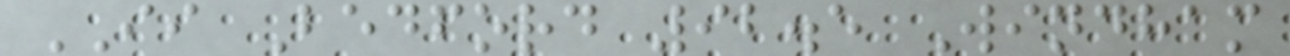II Bedford 92.5 Windham
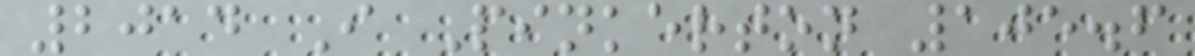2014 I Pinkerton 105.6
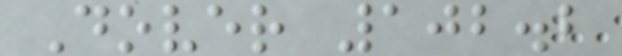Dover 102.2
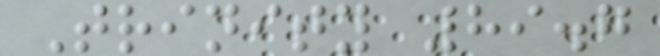Trinity 89.7
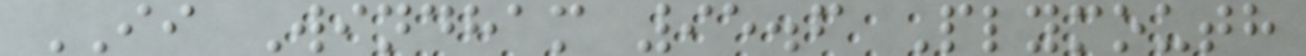II Windham 95.6 Plymouth
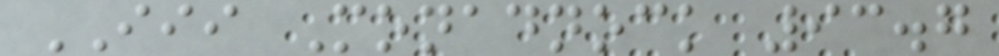III Monadnock 93.7
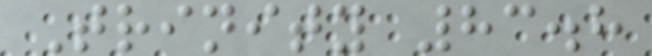Trinity 83.8
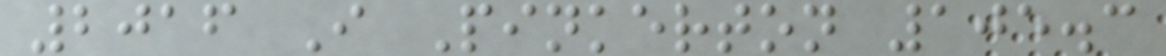2016 I Pinkerton 105.3
